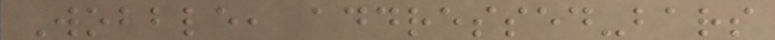Wobble, addressed-bars
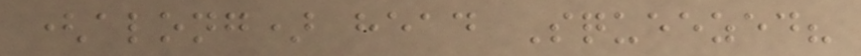(along) head Squeezed?
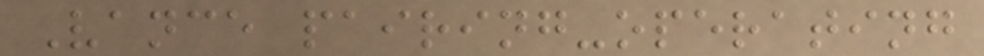Vance pairing-operating
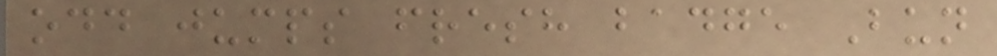odd jumps fresh badge Bun
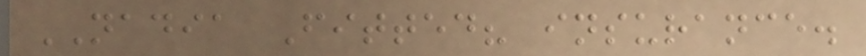NADIA Fitted? insurance.
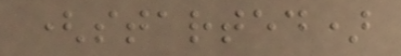(started)
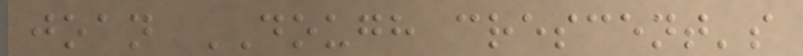joan DOUGH crescent's
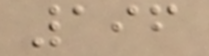196
